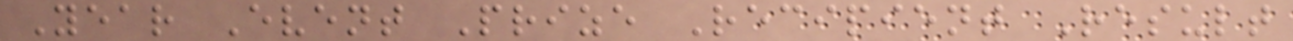Year Event Prize Recipient Result
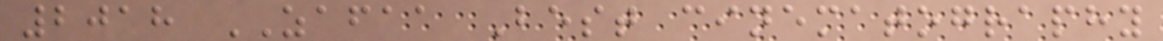2018 ZAFAA Best cinematography
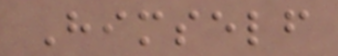Himself
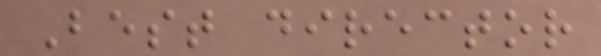Best director
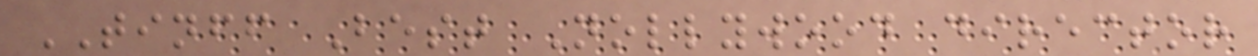TINFF Best Nollywood director
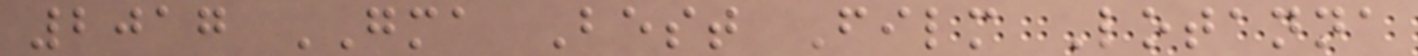2017 GMA Best Film Lotanna
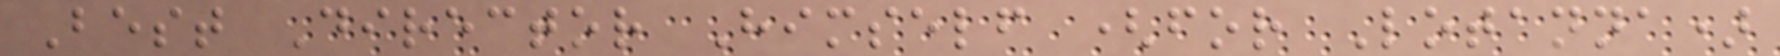Best Director Himself (for Lotanna)
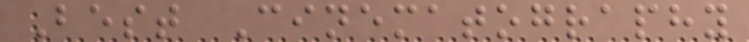Best Cinematography
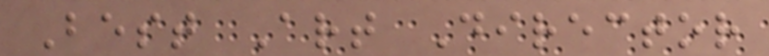Best Art Director
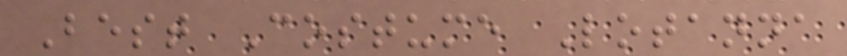Best Costume Lotanna
